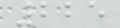225
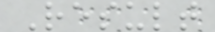Result
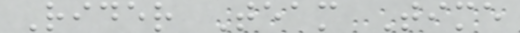Rider Team Time
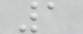1
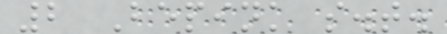2 Bepink s.t.
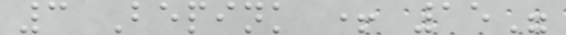3 Bepink + 15"
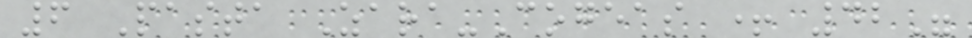6 Pasta Zara-Cogeas + 42"
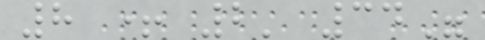8 + 2' 34"
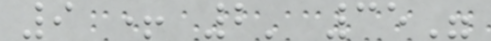9 + 2' 35"
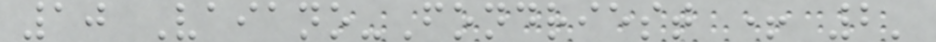10 Vaiano-Fondriest + 2'
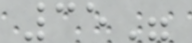35"
